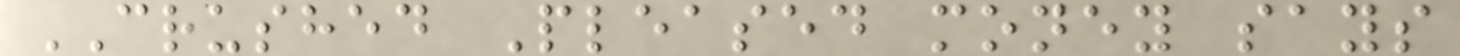CRUSHED Pleased money says
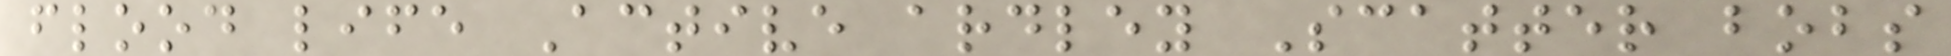flood life Active ardley Scatter bobs
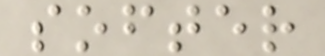softer
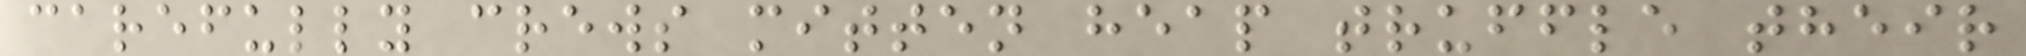carefully crews mitten heap truffle their
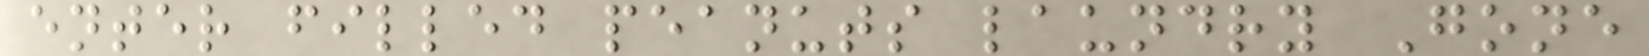enter filled peanuts laundry Gone
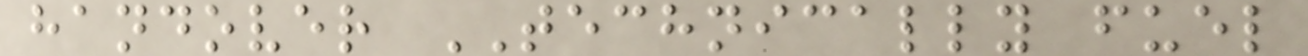handover TECHNICALLY fuel
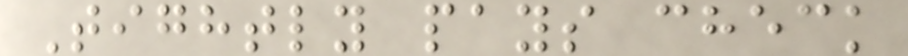Tightly pays check
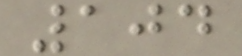104
